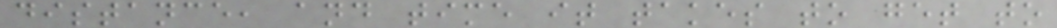distance, and time it takes to get to
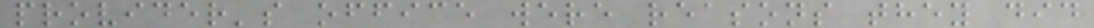provider's office were reasons they did
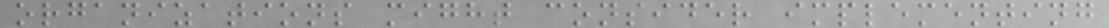organizations might consider implementing
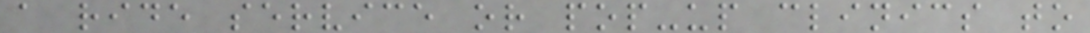a ride service or pop-up clinics to
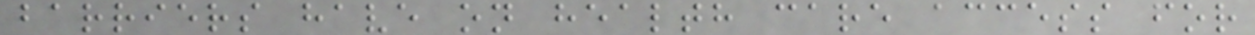barriers have on health care access for
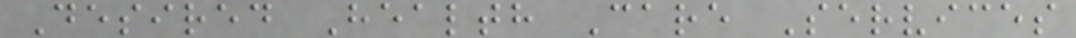Desired Health Care Services
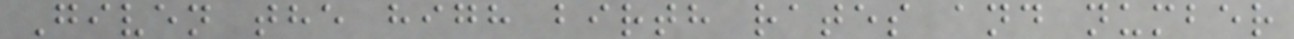Given the high birth rates and number
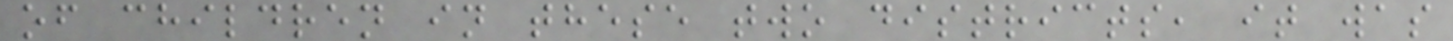of children in these two districts, it was
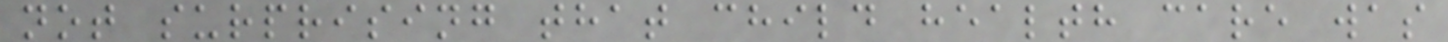not surprising that child health care was
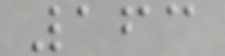163
